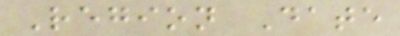Region Date
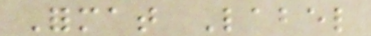Format Label
